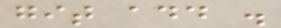git add .
